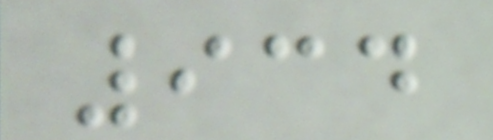934
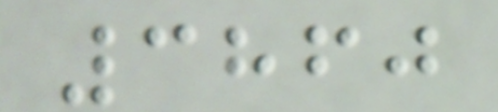3860
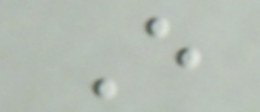E
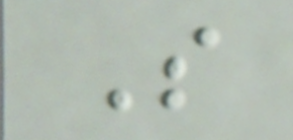S
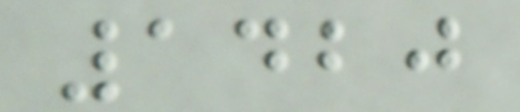1420
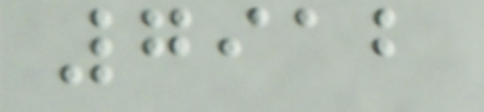7912
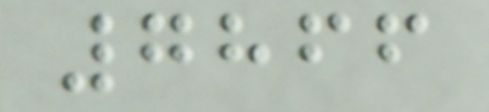7866
